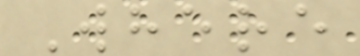Where
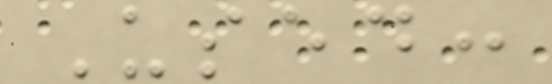Used:
